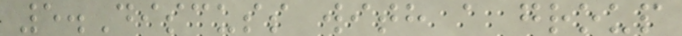5.Discuss with a group
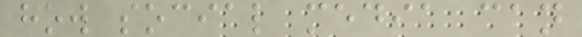how social media can
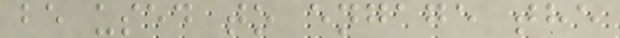be used to engage the
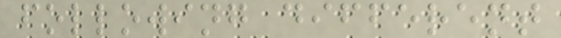following different
